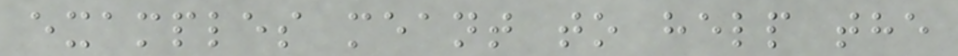examples meant to help the
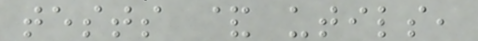tests & utils,
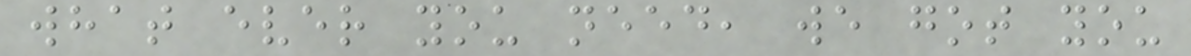what ever you need, we got you
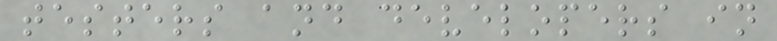testers and developers in
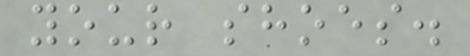your shoes.
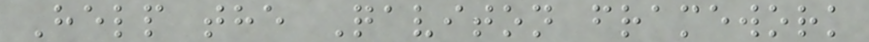Help the Qaviton framework
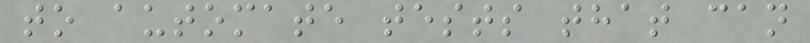to automate tests that can
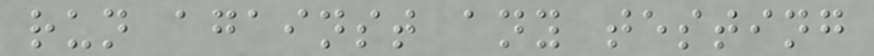run against any testing
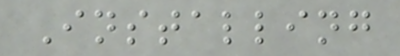Installing
